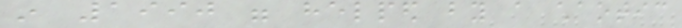in 1990 were helped by a chaotic
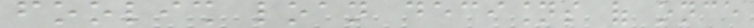foolish loan decisions of once
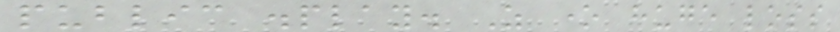public display. As one huge loss
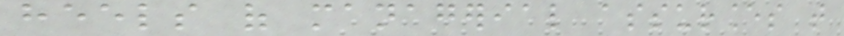heels of managerial assurances that
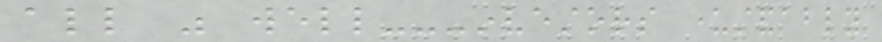all was well---investors understandably
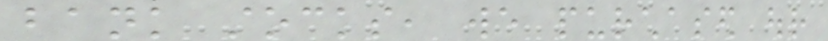bank stocks, we purchased our
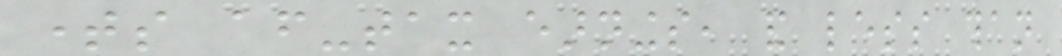times after-tax earnings, and less than
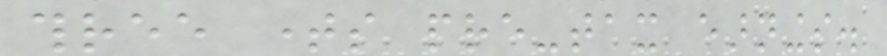three times pre-tax earnings.
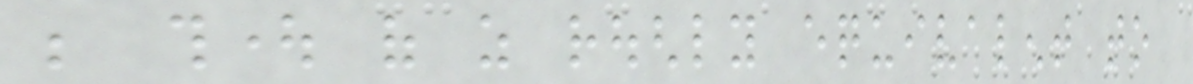be thought of as roughly equivalent to
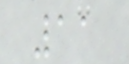11
